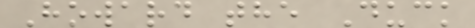Howard the Duck
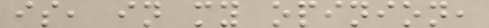is, in my opinion,
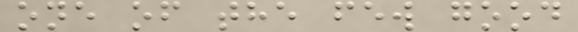one of the few good
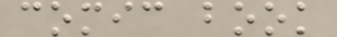comic book
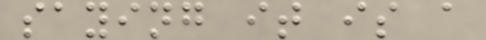saying it is a
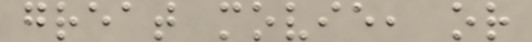great movie, or
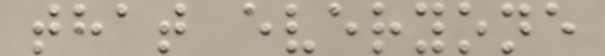that everyone
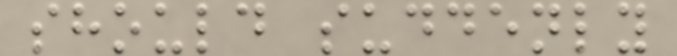should suddenly
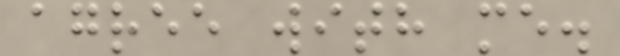agree with me.
